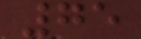75
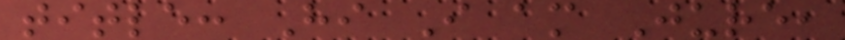title: Hi I am Jure,
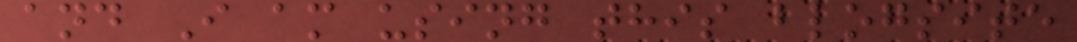and I am using this blogsite
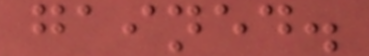gained.
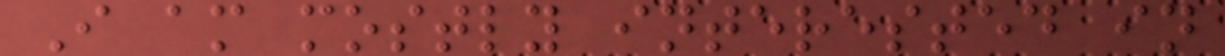I am mostly interested in
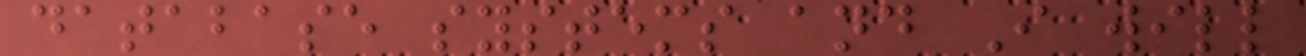database systems and I will
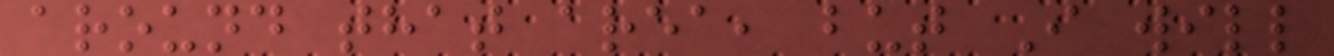around that area, but I will
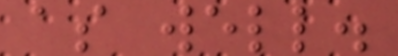as well.
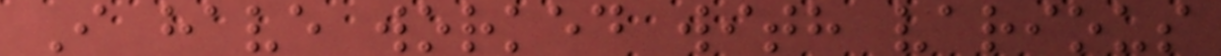I have worked with various
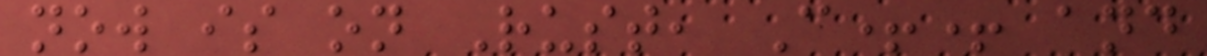now is on Rust, C++ and
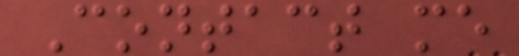Contact me
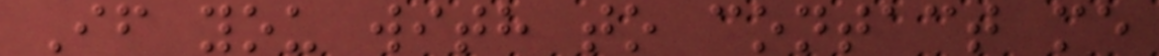If you with to contact me
